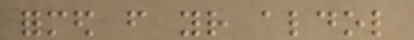formed from your aldol
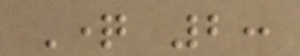Question 2:
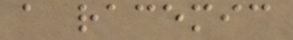a racemic
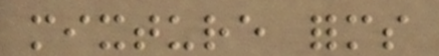mixture forms
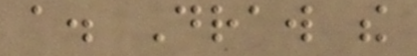a. Draw the
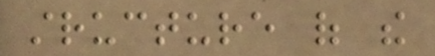structure of the
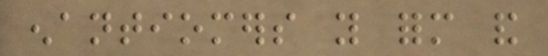enantiomers you form and
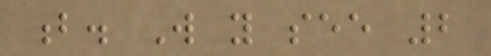b. Will you see 2
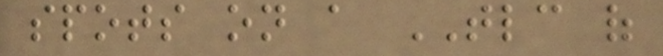spots on a TLC of
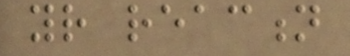your reaction
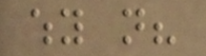why not?
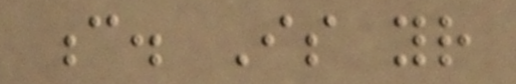c. Is your
